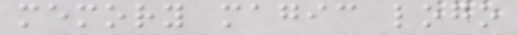memory magic logo
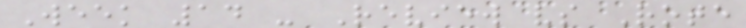Week 14 - Review vs Rote
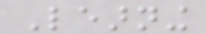Learning
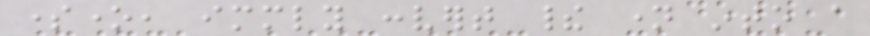someone, immediately convert their name into a
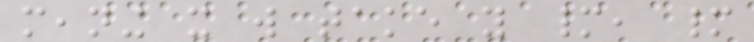meaning it will take you many, many
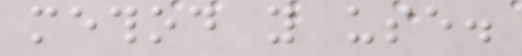method you use.
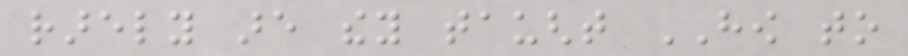rarely are they taught HOW to
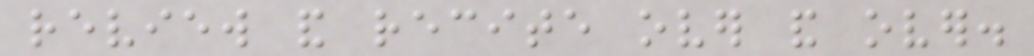review and recite over and over.
